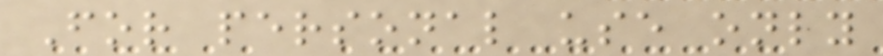For personal use only
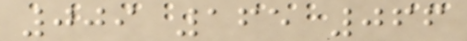009 165 066
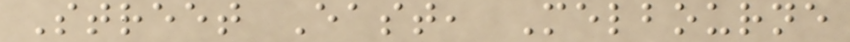Street East, Melbourne
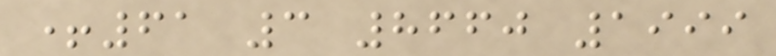+61 3 8660 1999
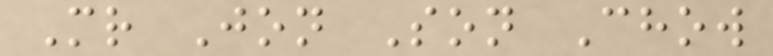Mr Jon Son Chow
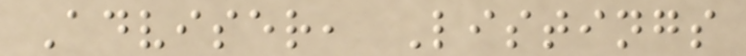Adviser, Listings
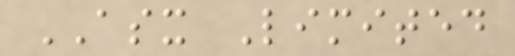ASX Limited
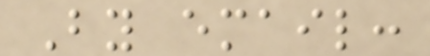By email:
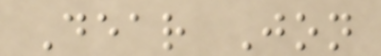Dear Jon
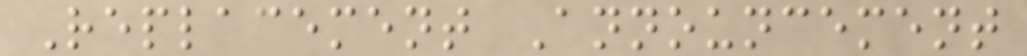Replacement Announcement
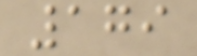179
